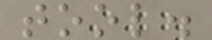tool.
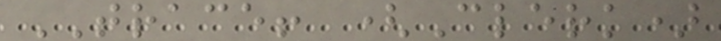TRACE! (Clerk)
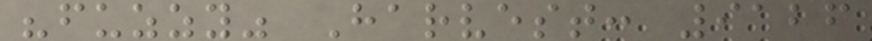"fuzzy" Harvest: 9126
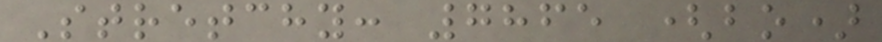Stretchy: 7865 (bo)
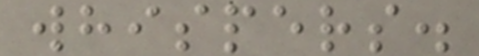whispers.
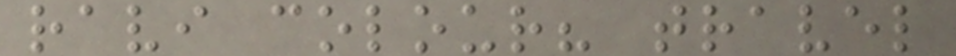ravi colour? travel
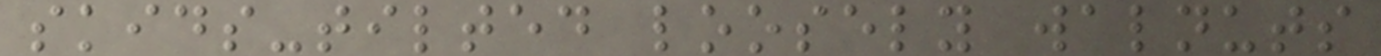skids-tilted loosely walnuts
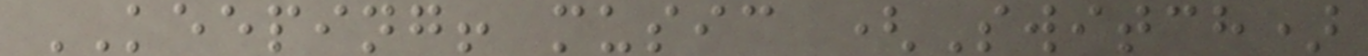KEEPING! music (Switch)
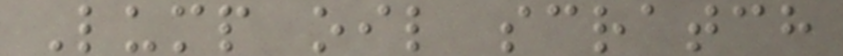Lump oil scratch
